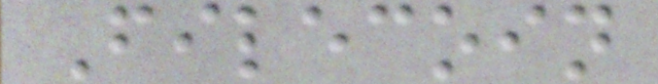Filecoin
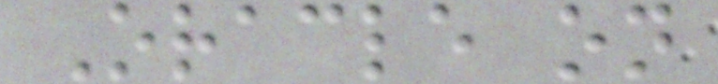Oracle on
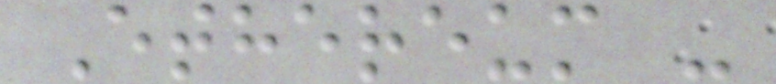Ethereum -
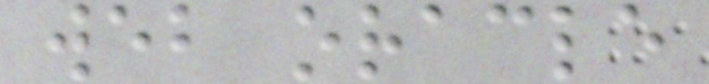web oracle
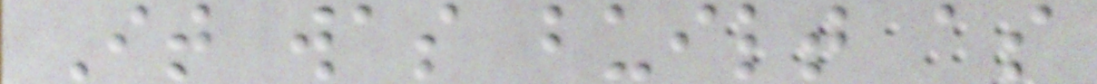It was built as
